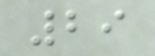29
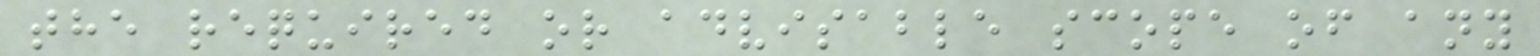the required or advisable scope of any
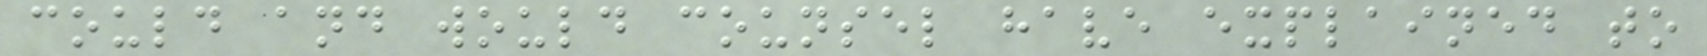could and would counsel have explained to
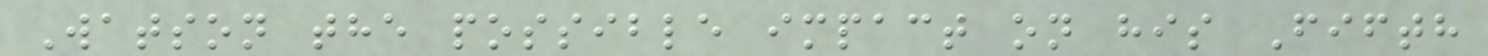Watson the possible impact on his Fifth
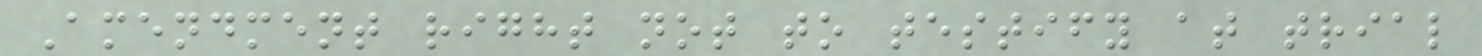Amendment right not to testify at trial
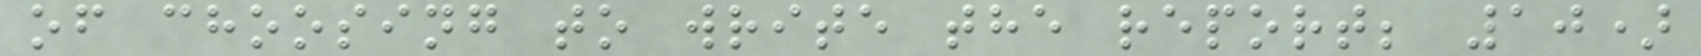of choosing to write the report; 10)
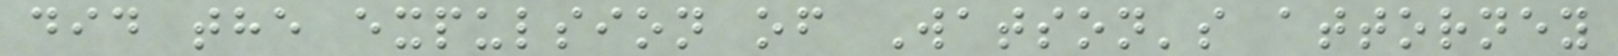did the expulsion of Watson's attorney
